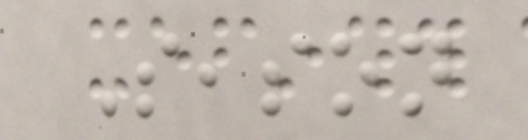Season
